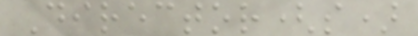Director(s)
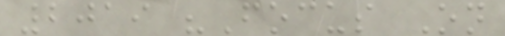2019 "Focus On
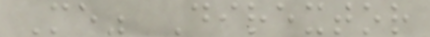Me" Dirextor
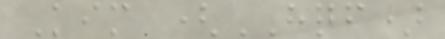Kim (HQF)
